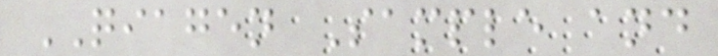QIAGEN Sample and
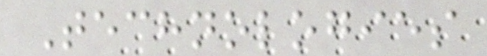Technologies
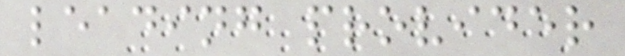leading provider
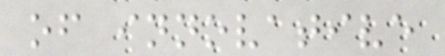of innovative
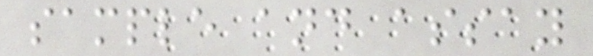sample and assay
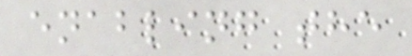enabling the
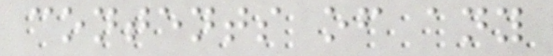contents of any
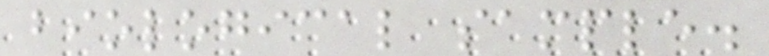biological sample.
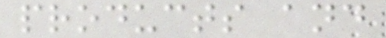products and
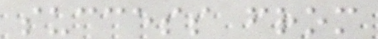success from
